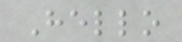Hello
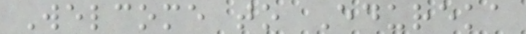Welcome to Edureka
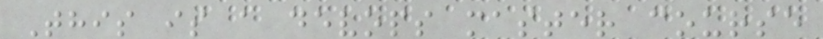This is a devops master course
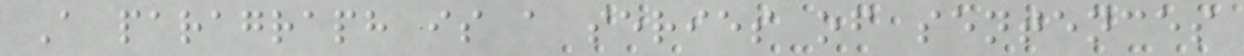A paragraph is a series of sentences
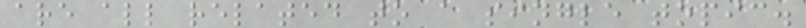are all related to a single topic.
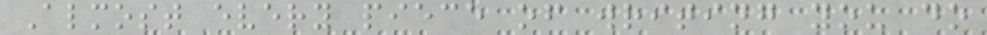Almost every piece of writing you do
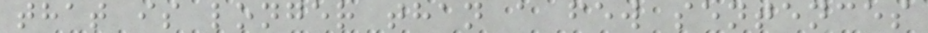that is longer than a few sentences
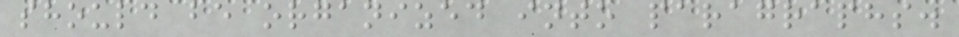should be organized into paragraphs.
